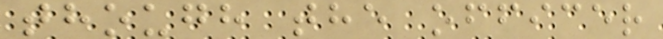though the officer
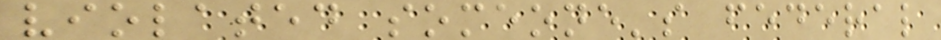violated someone's federal
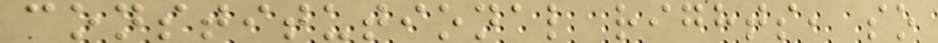constitutional rights, so
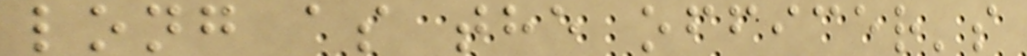long as the officer's
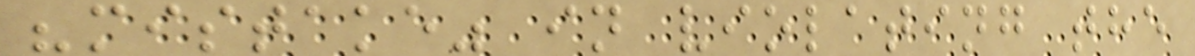"mistake" in violating the
